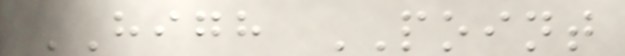HIGH POINT
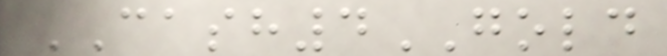CASH4GOLD
